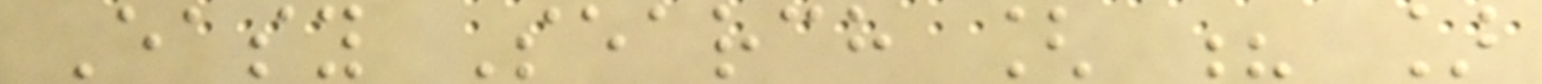Easy Search [ ? ]
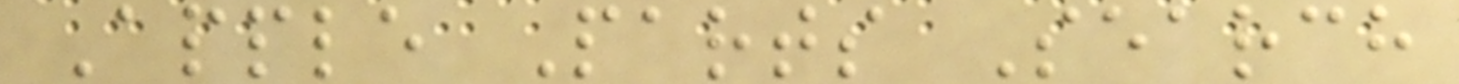Apple Parts Search
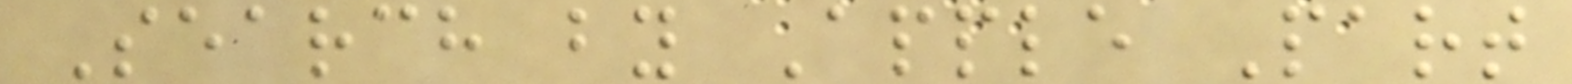Search by Apple Part
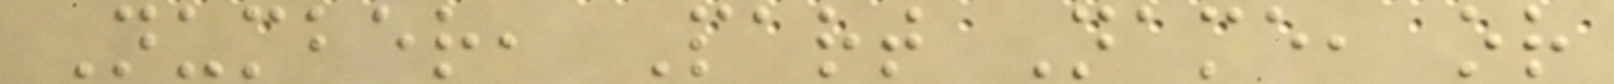Number, Part Name, or
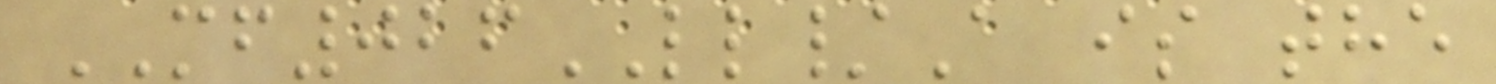MF026LL/A is the
